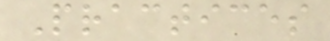Practices
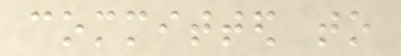committed to
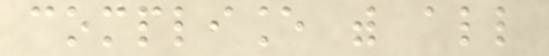compliance with all
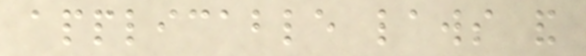applicable laws and
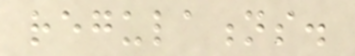regulations.
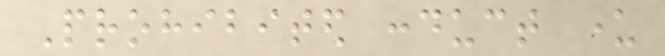Prohibited conduct under
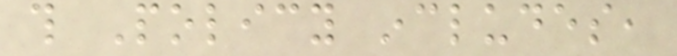this Policy includes,
